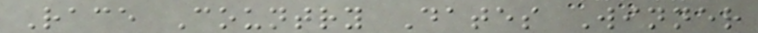Race Country Dates Winner
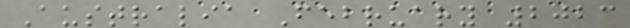Australia February 2023
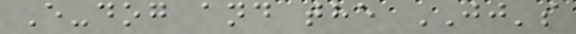E-dog and the JJ's
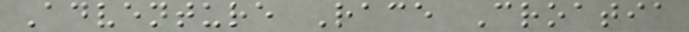Adventure Race Croatia
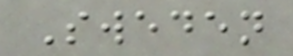Sweden
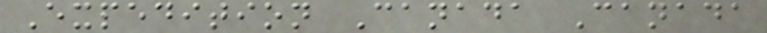Expedition Canada Canada
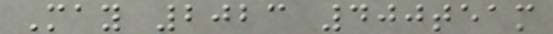May 2023 400team
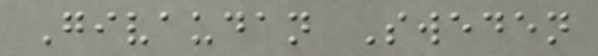Givaudan Sweden
